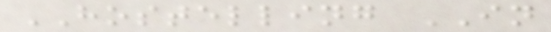HOSTELLING IN
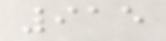915
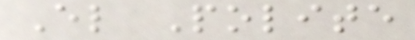El Polite
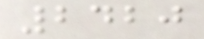2420
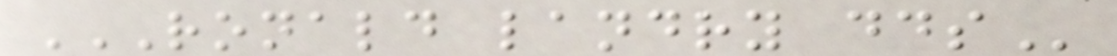RONALD LANDRY DDS
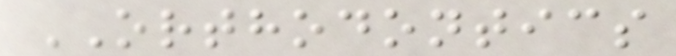ORTHODONTICS
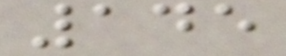145
